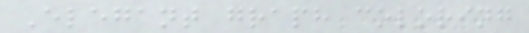Elegant graph coloring
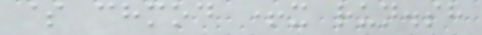$ chmod +x run.sh
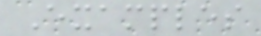Examples
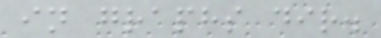in graphs dir.
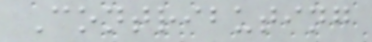Contributing
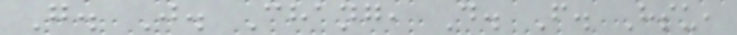G. J. Chang, D. F. Hsu,
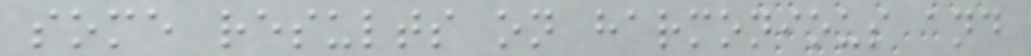some results on harmonious and
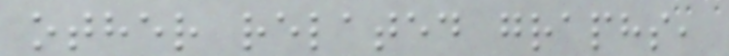other related graphs,
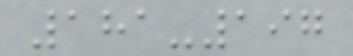181-197
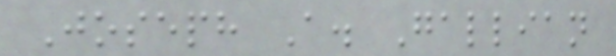Joseph A. Gallian
